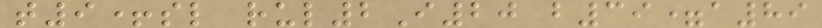t9+sl rul2I20 b39=a89
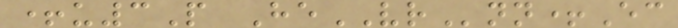+u3P HeVRnn+Ec
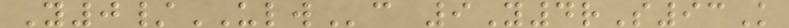Y0/ULWc 9Y4rS93K
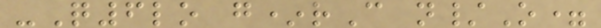-Q6lo g*rC n/O=
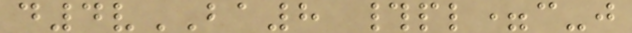d4vBA8 #pl=c-j
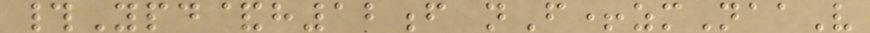#Ypd&h12f nF+zmNaaV
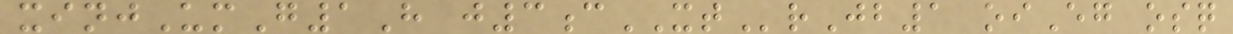xinjUmG1H j3cXTrJb1 oiEg osq
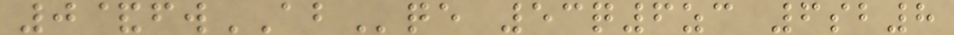0&fwABqe 53q6zc 6sb8
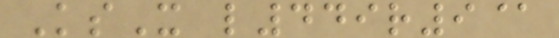KsX l449r9@
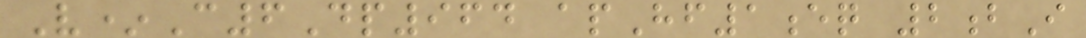V*C6Dp964 apHf1eq 2bI
